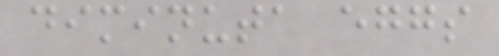diminuta eggs
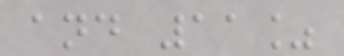and 11%
